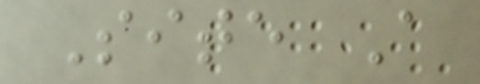Site A
